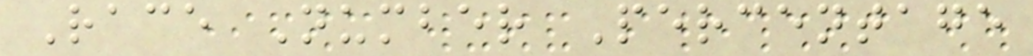Race Number Percentage
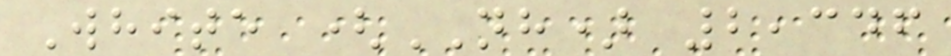White (NH) 2,346
